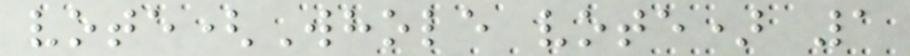vote(Whole vote) 1
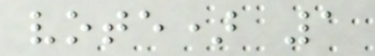vote) 1
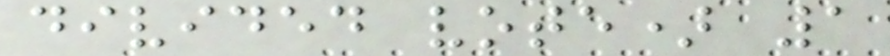divided vote) 1
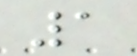1
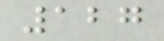127
